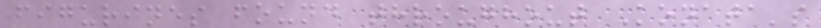figurines found throughout Konata's
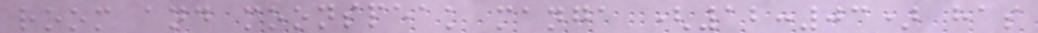room and moonspeak manga (12:03) has
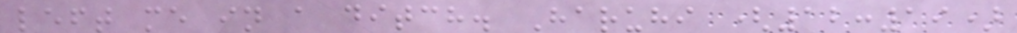left me in a ditch. Haruhi (12:19)
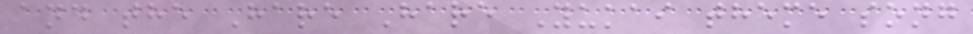and the Hare Hare Yukai theme song
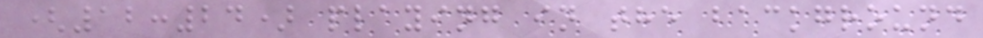(12:24) playing in the background
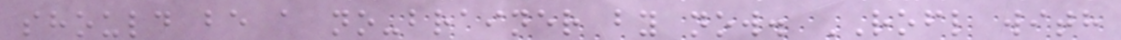should be a no-brainer by now. ROFL with
